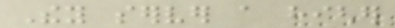They server a higher
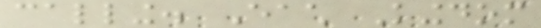calling. Each Kingdom
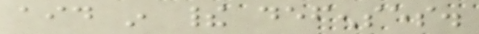aid in their defenses.
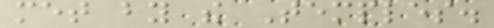met by the Temples.
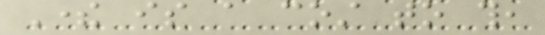There is a cost to this,
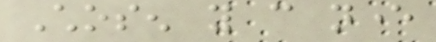Chosen you can never
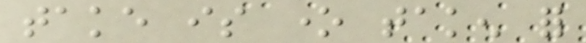take is one taken for
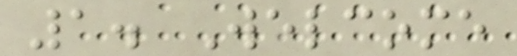1. Welcome
